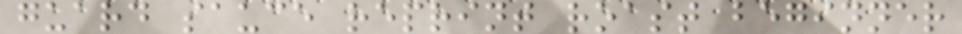guard sauce reprint roast beginner
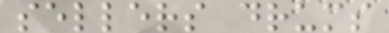sellers drums
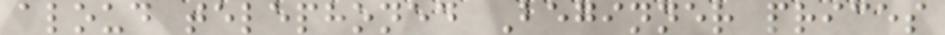aloud telephoned Beginner prices
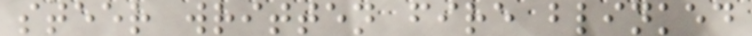steer written fire blinked
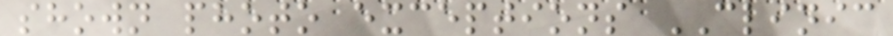shown photo exceptions CLINIC
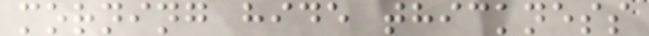morning hide thickness
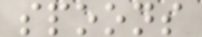spoons
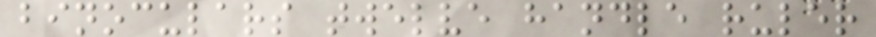binoculars twelve handle ruler
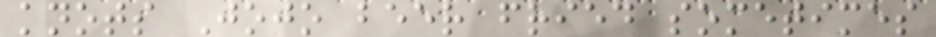knots Jojo beer fried sometimes
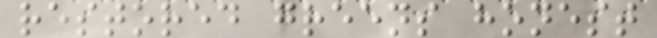restored greens honest
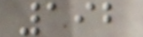192
